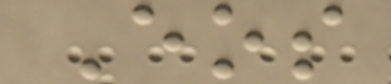Eos
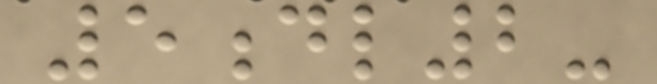5dl2-
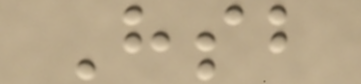Hsb
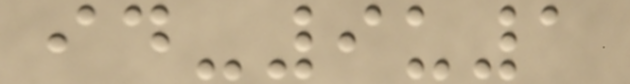id-9u1
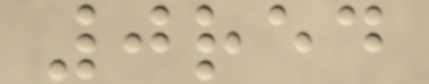0red
